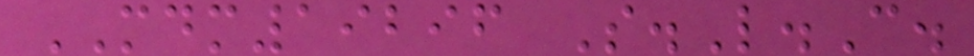MDM19296 S.L.C.
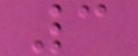3
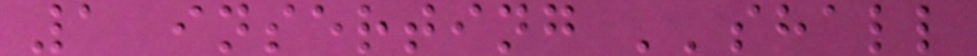1 inserting ''shall
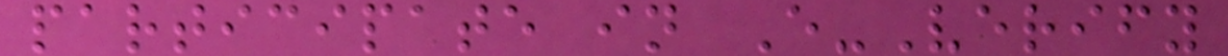participate in E-Verify
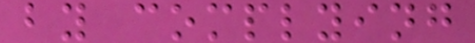by complying
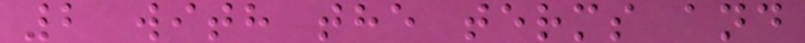2 with the terms and
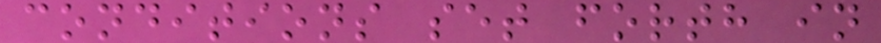conditions set forth in
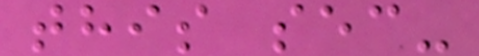this sec-
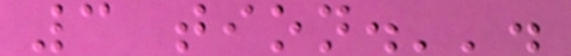3 tion.''.
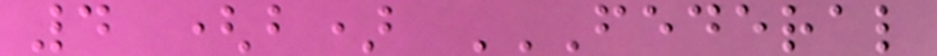4 (b) FEDERAL
